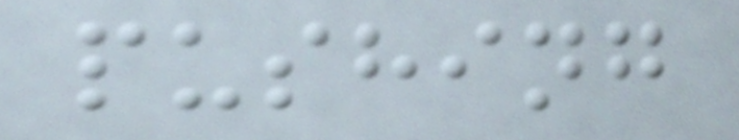pushing
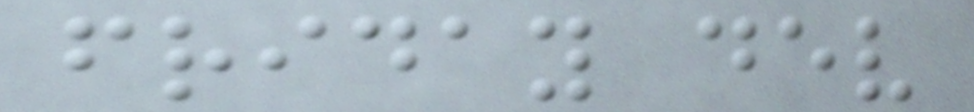friday dev
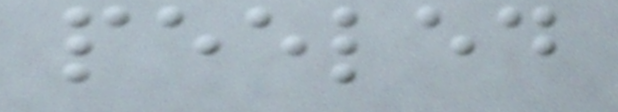peeled
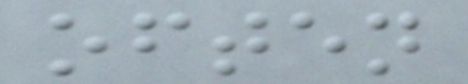often
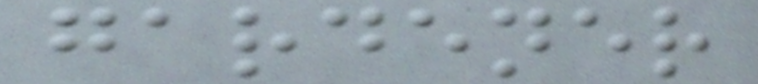gardener
